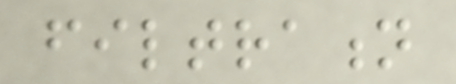filtration
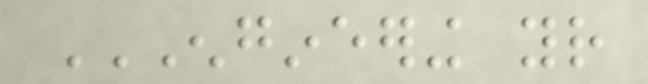ENGINEERING YOUR
